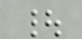|
